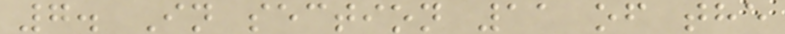7. In section 11 of the
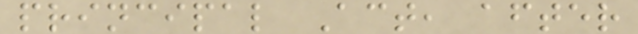principal Act, after
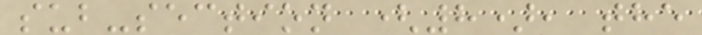sub-section (8), the
